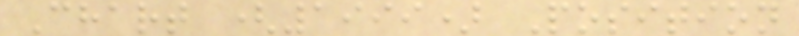Chart (1999) Position
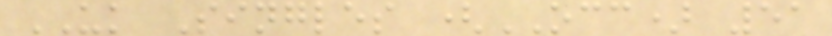UK Singles (OCC) 51
